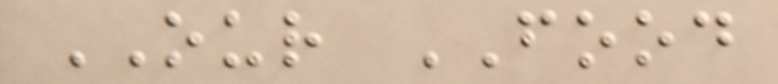OUR FOOD
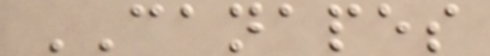CANAPES
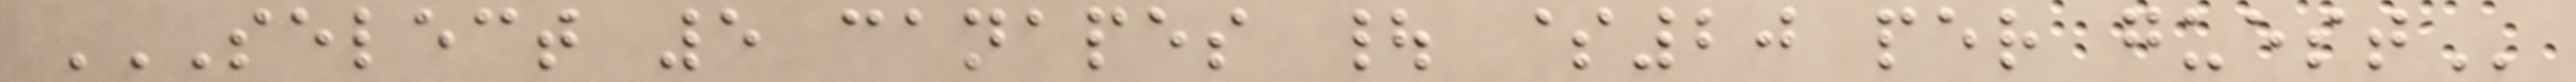SELECT 5 CANAPES | $20 PER GUEST
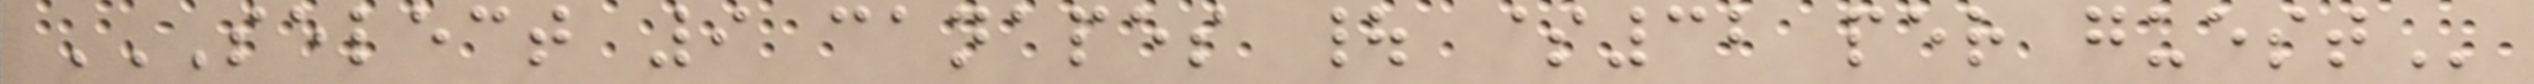SELECT 9 CANAPES | $32 PER GUEST
